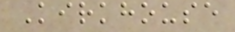Kirkhouse
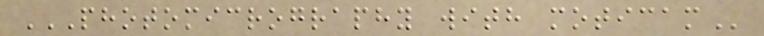PHOTOMICROGRAPHY WITH MOTICAM
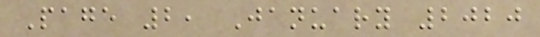Page 2, January 2020
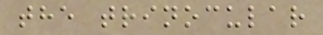the trinocular
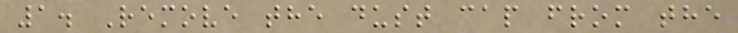1. Remove the dust cap from the
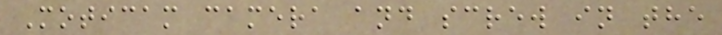Moticam camera and screw in the
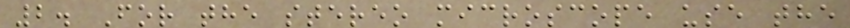2. For the stereo microscope use the
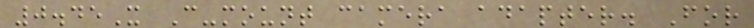0.45X C-mount camera adapter. For
